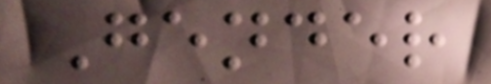Gender
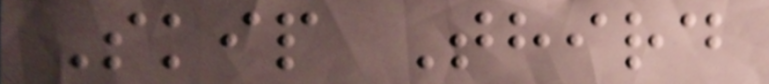Skip Third
